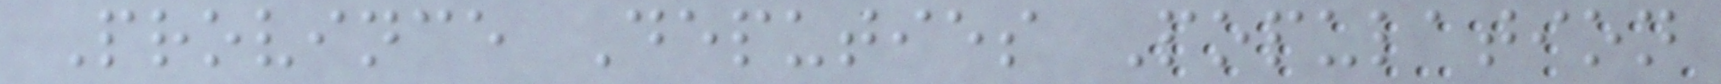Province Deputies Population
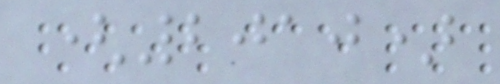(2010)
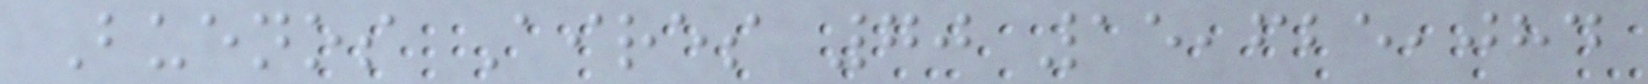Buenos Aires 70 15,625,084
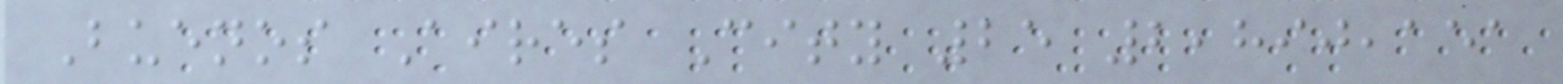Buenos Aires City 25 2,890,151
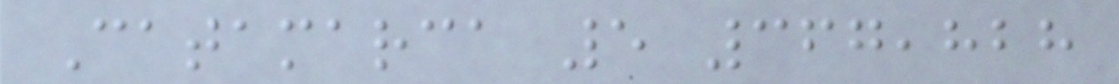Catamarca 5 367,828
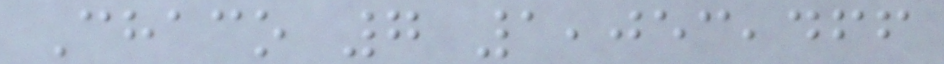Chaco 7 1,053,466
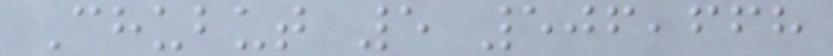Chubut 5 506,668
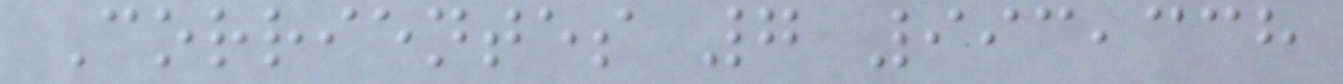Corrientes 7 993,338
